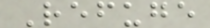Refuge
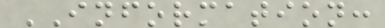INFORMATION:
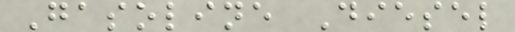Gasoline Diesel
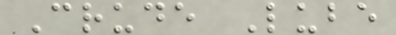Crude Lube
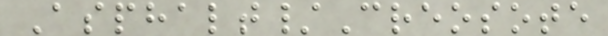Asphalt/Creosote
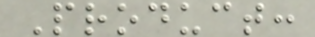Product:
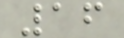16
